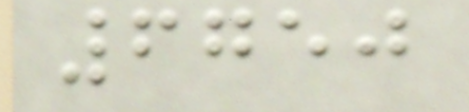6750
